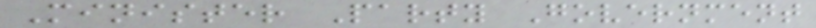Minister Party Government
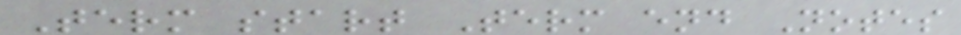Term start Term end Notes
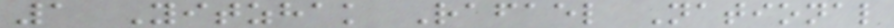1 Yitzhak Rafael National
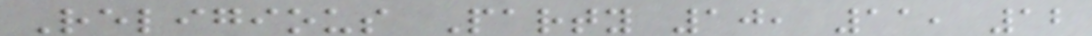Religious Party 10, 11, 12
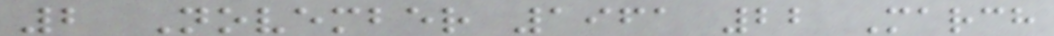2 November 1961 22 March
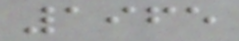1965
